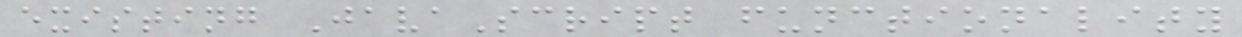existing JavaScript functionality
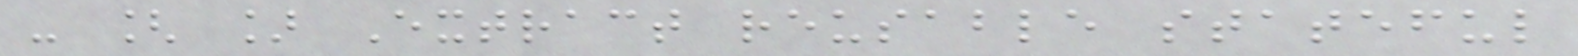- [ ] Extract reusable stateful
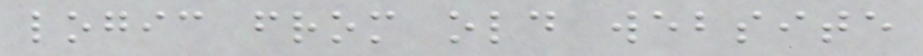logic from old website
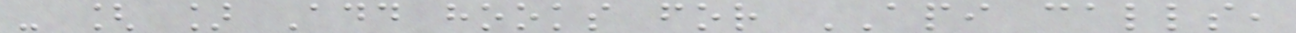- [ ] Add hooks for API calls,
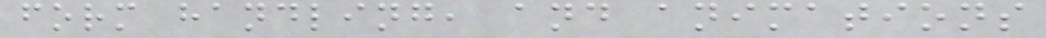form handling, and animations
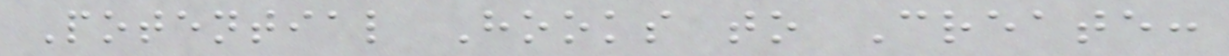Potential Hooks to Create:
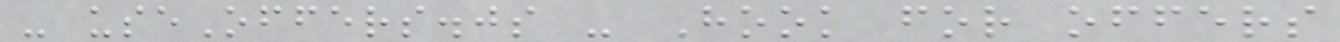- useOffers.js - Hook for offers
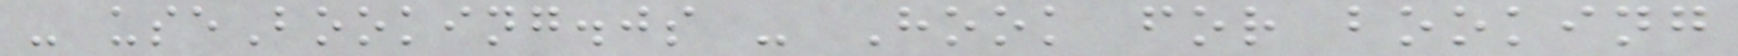- useBooking.js - Hook for booking
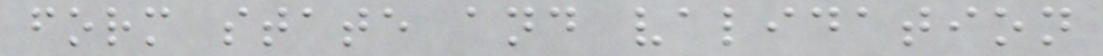form state and validation
